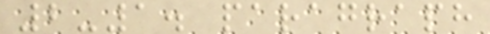2-1. paragraph
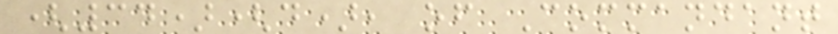(34)(d), of Commandant
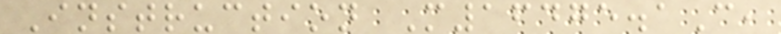Instruction M16475.1C,
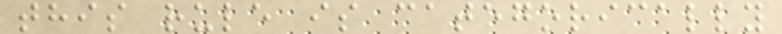this rule is categorically
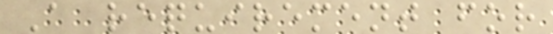A requirement for
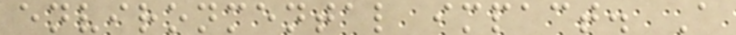environmental impact. A
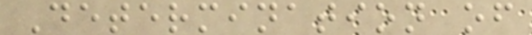Determination of
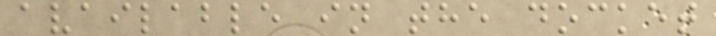available in the docket
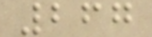267
